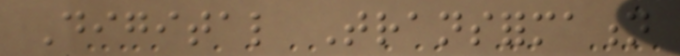Digital Transformation
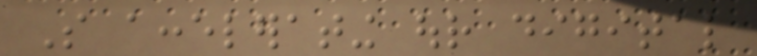So accelerating our digital
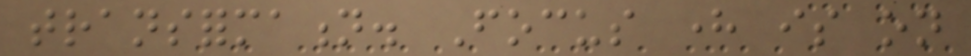transformation. Focus here is on
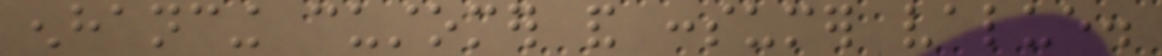enhancing customer and consumer value.
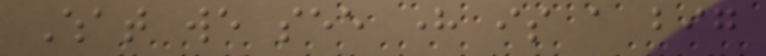What we see here is a big
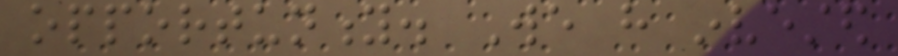opportunity. We have invested
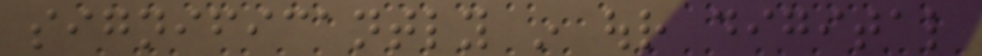significantly in our digital
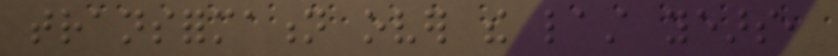transformation over the last years,
